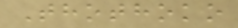Thothoko
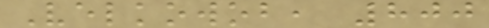Velkowob, 800
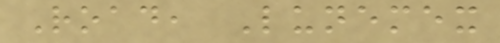Road, Lunemex
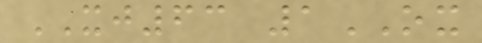XJ63 1OX
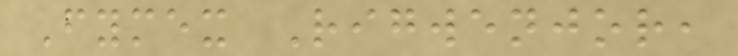Fymex Rigwenjor,
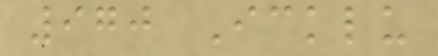970 Icklu
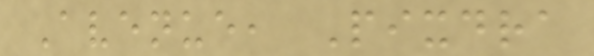Avenue, Pixdra
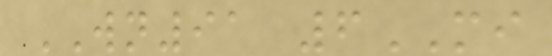WN91 6MI
